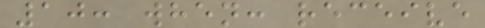10: when: receive
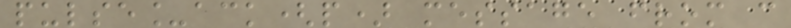pulse_ack(p) message from c
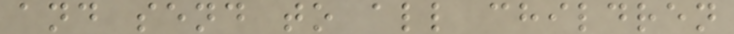and send to all children
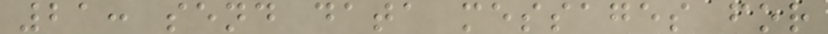21: send data messages for
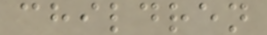children
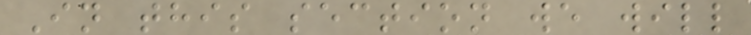In this section we will
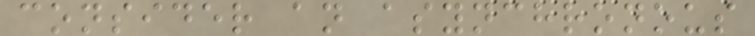consider an asynchronous
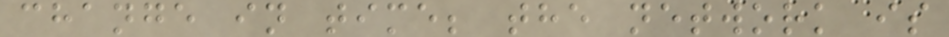change in time; the network is
